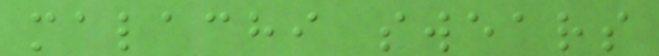malachi swears
